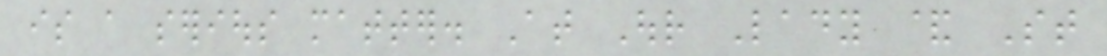is a serious matter. At Our Lady & St
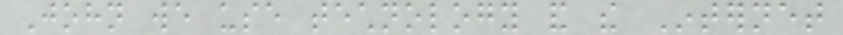John we use technology and the Internet
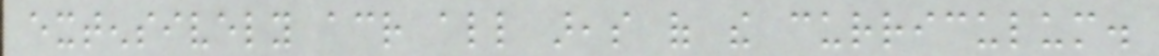extensively across all areas of the curriculum.
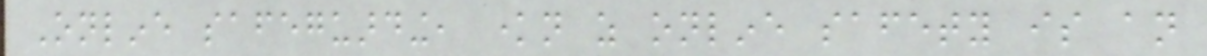Online safeguarding, known as online safety is an
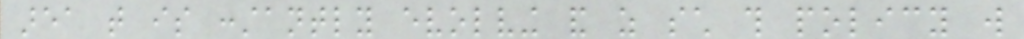area that is constantly evolving and as such this policy will
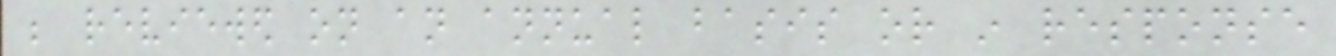be reviewed on an annual basis or in response
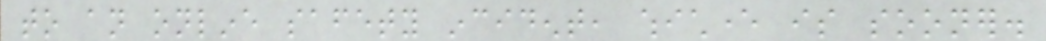to an online safety incident, whichever is sooner.
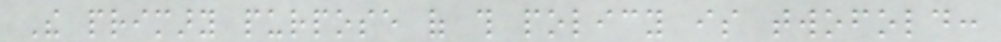The primary purpose of this policy is twofold:
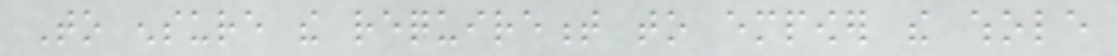To ensure the requirement to empower the whole
